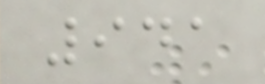941
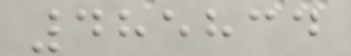485834
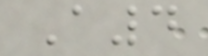A4
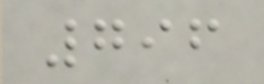796
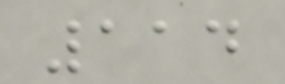114
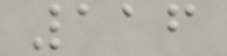116
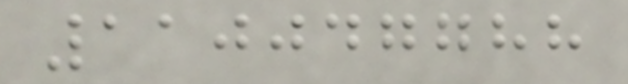110047788
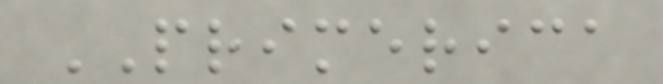PRIMERICA
